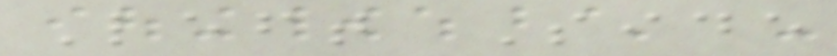Left Side
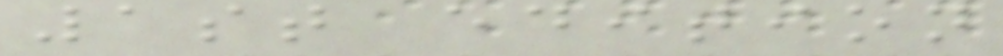1st edition
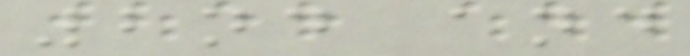2nd and
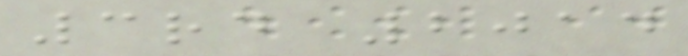3rd 2014
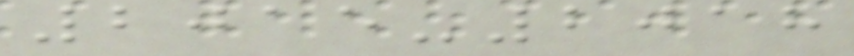2015-2018
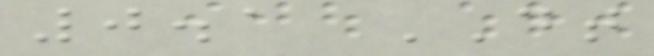0.1 DT
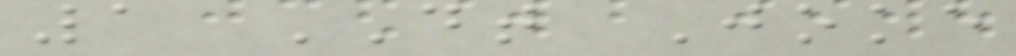1 DT Joke
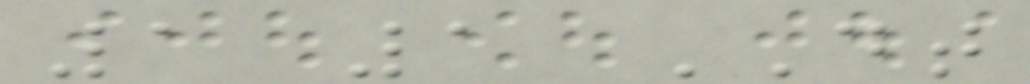1 1 DT
